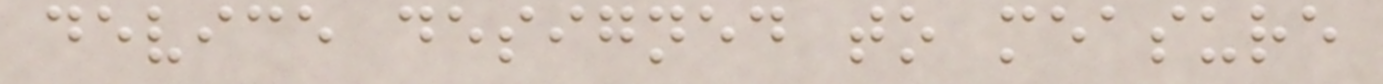device designed to measure
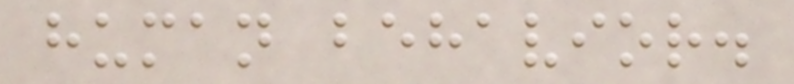human behavior.
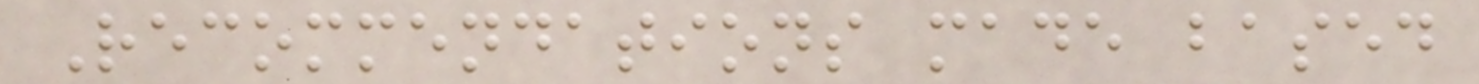Recommendations made based
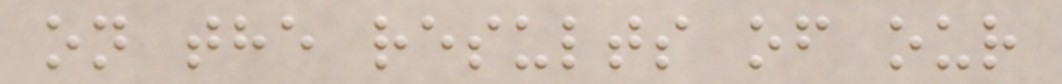on the results of our
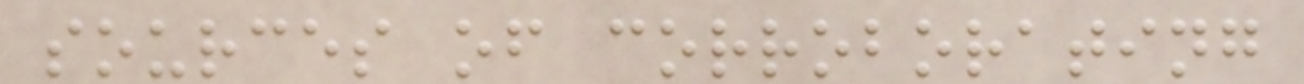sources of corroborating
